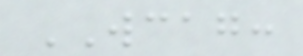WCAG:
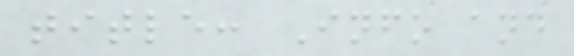title: Info and
